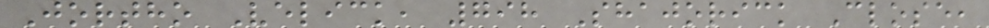Jortho Velick, 798 Shajorick Close,
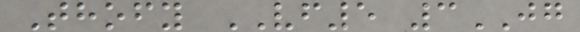Thofy VF5 3JG
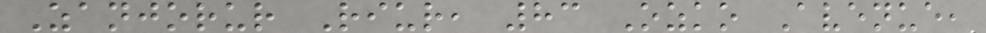Zanjorur Riur, 83 Ozko Avenue,
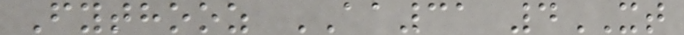Fythooz AA31 4XT
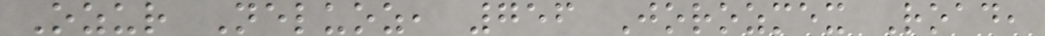Ozur Neluoz, 756 Jorozmex Road,
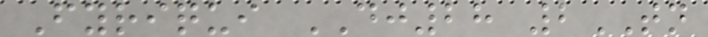Fyriqui DJ28 2TN
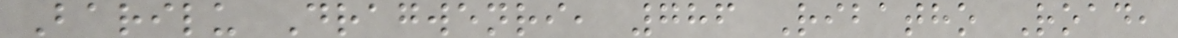Barilu Dragwenri, 786 Ribatho Road,
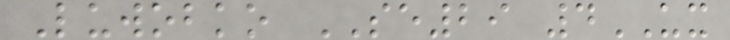Luwobko SE29 4UX
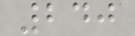240
